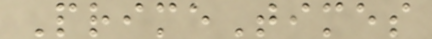PrimeTimes
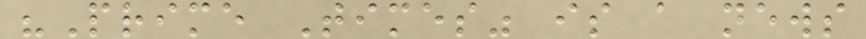"Prime Times" is a news
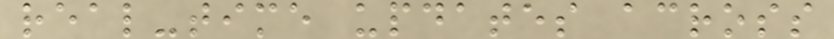real-time updates across
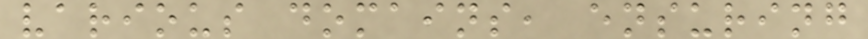various domains, ensuring
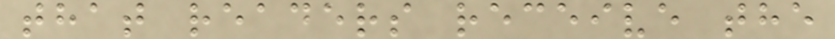that readers receive the
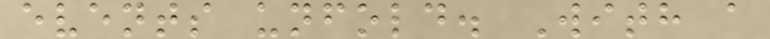events unfold. With a
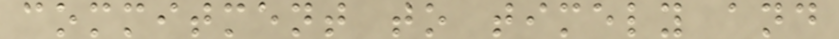commitment to timely and
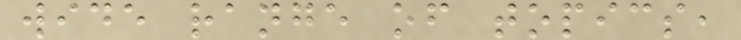wide range of topics,
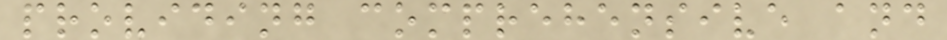providing comprehensive and
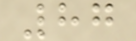87
